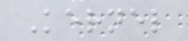Kernel
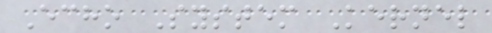Echo System Kernel
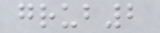grub2
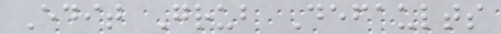Edit Grub Defaults
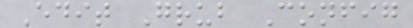Edit Grub Config
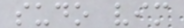sudo vim
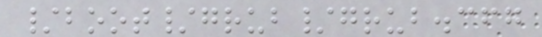/boot/grub/grub.cfg
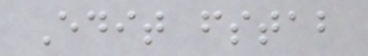Edit fstab
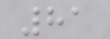81
